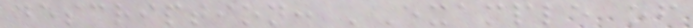description: 'Example of
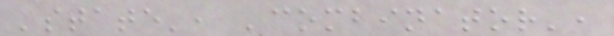'state', 'combinator',
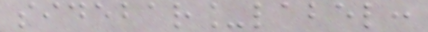sidebar_label:
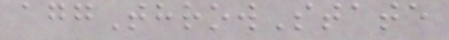aggThrowState
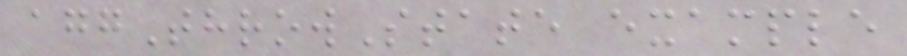aggThrowState example
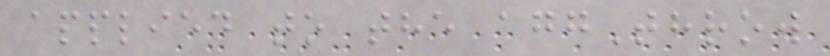applied to the aggThrow
